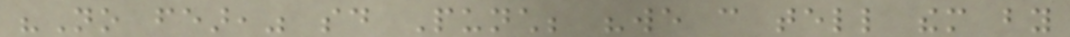"No fear," said Punch; "we can tell them by
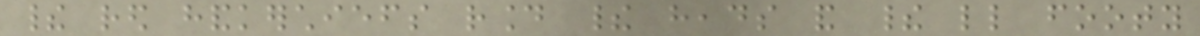their red handkerchiefs round their heads and their little footy
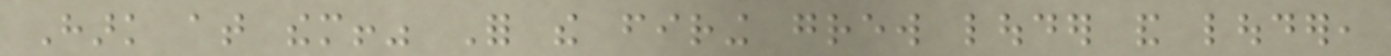Hark at them!" For the firing grew louder and louder,
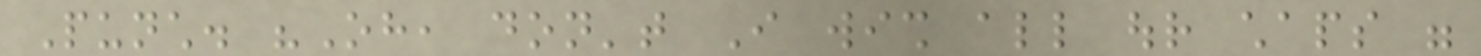Punch. "Oh, don't I wish all our chaps were
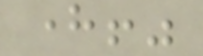here!"
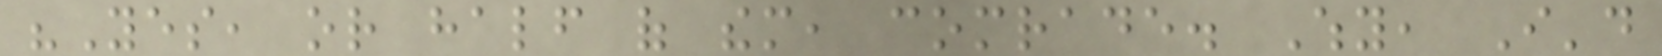"Yes, or half of them, comrade. Why, I'd
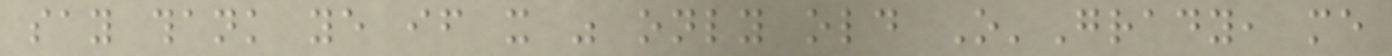say thank ye if it was only old O'Grady, me
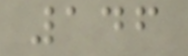146
